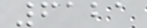6121
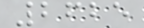2625
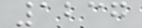1237
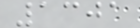1301
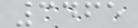3465
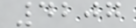4207
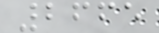2665
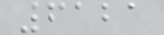6121
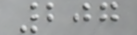207
